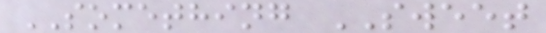SOMETHING SWEET
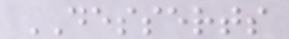DESSERTS
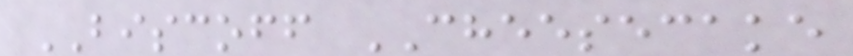BISCOFF CHEESECAKE
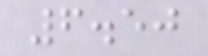6.50
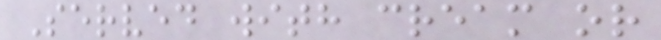Served with cream or
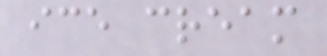ice cream
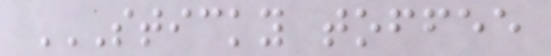STICKY TOFFEE
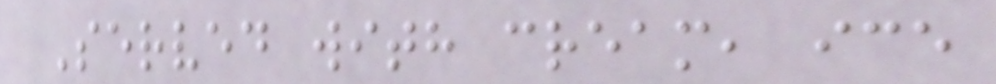Served with cream, ice
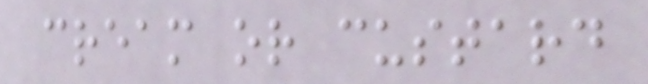cream or custard
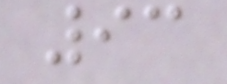93
